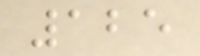125
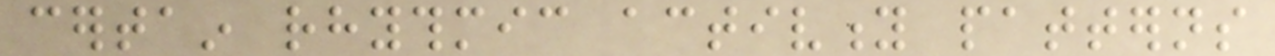certain rhythmic activity patterns
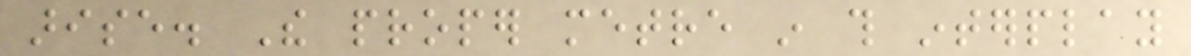arise. The proper metre in this interplay
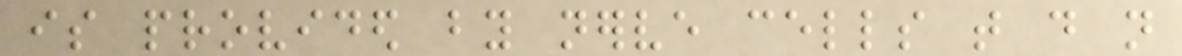is provided by nerve cells that do not
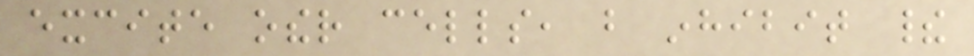excite other cells, but inhibit their
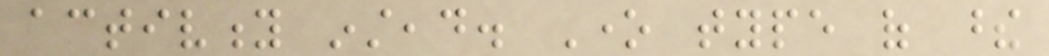activity instead. One type of these
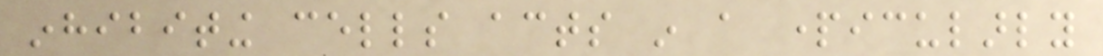inhibiting cells acts in a particularly
